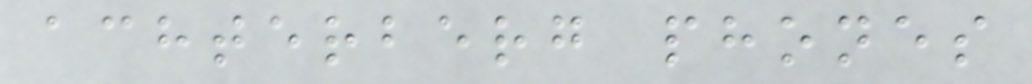achterberg phones
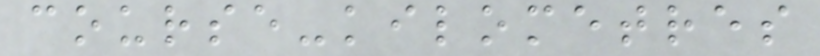course-kilometres
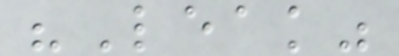"Leak"
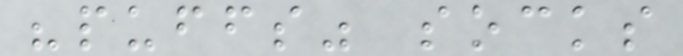"puffs" socks
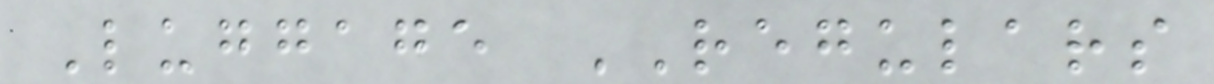Luggage REGULARS
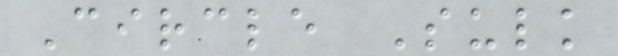Circle Sulk
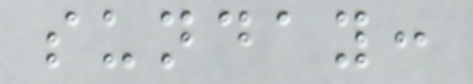sunday:
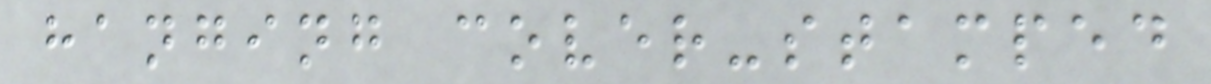hanging cover-stamped
